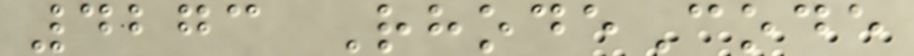4273 RhodeCode
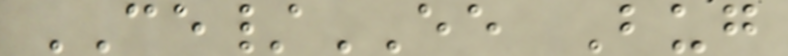CE/EE Bug
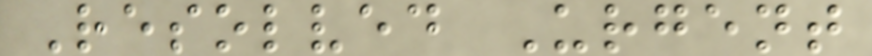Resolved Urgent
